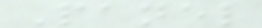Panel
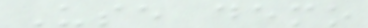Use demo
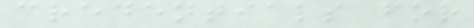credentials for
